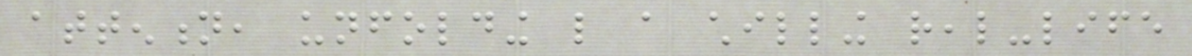attention, unfolding like a chilling real-life
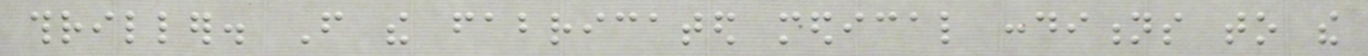thriller. From the fabricated medical conditions to the
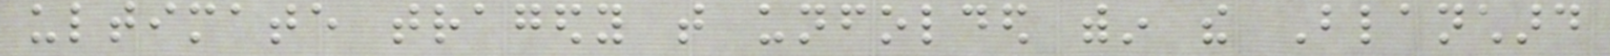ultimate tragedy that unfolded within the Blanchard
